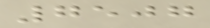7507
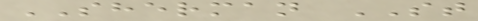SHERMAN ST
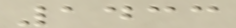1433
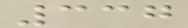337
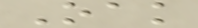Oak
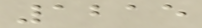1215
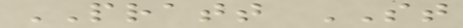PRATT ST
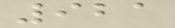921
